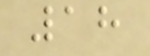18
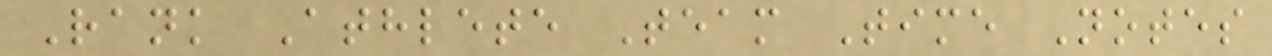Rank Athlete Team Time Notes
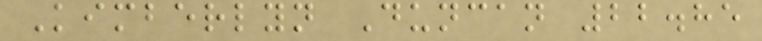Kimberlyn Duncan 22.85
